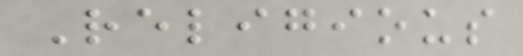Religious
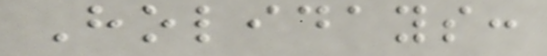Holidays:
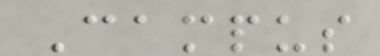Campus
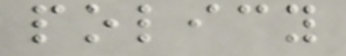policy
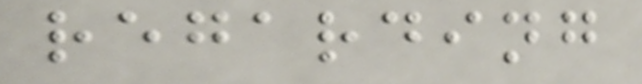regarding
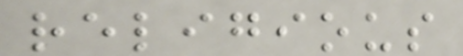religious
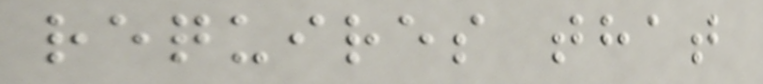requires that
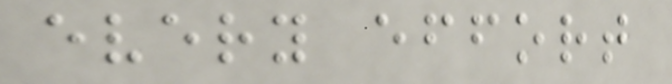every effort
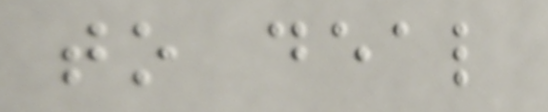to deal
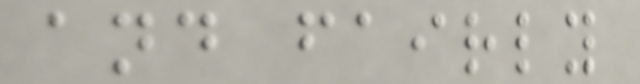and fairly
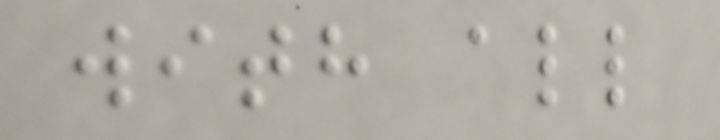with all
